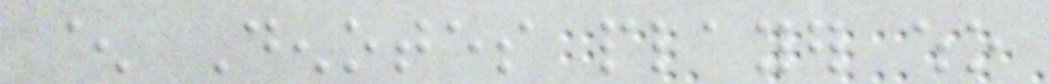^ Denotes player who
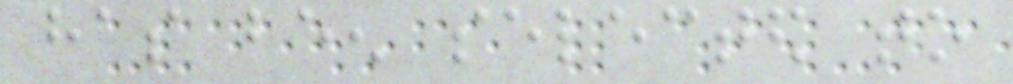has been selected to
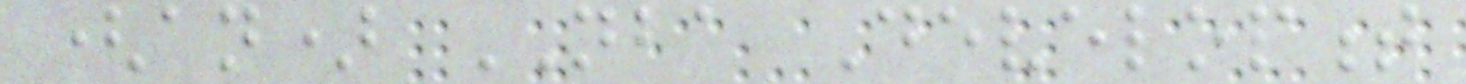(an) NBA Development
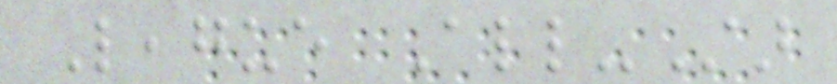League All-Star
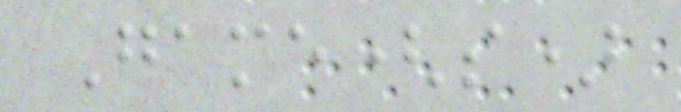Game(s)
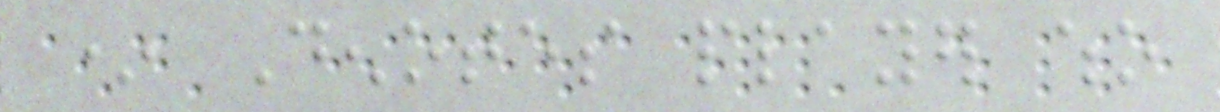* Denotes player who
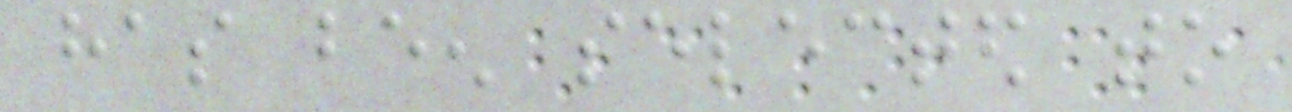has been selected to
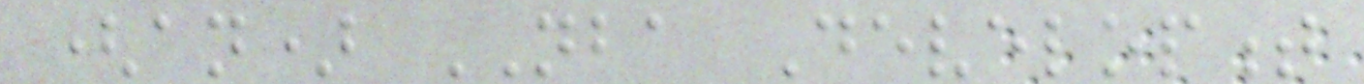(an) NBA Development
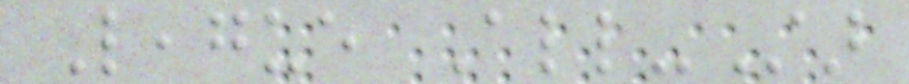League All-Star
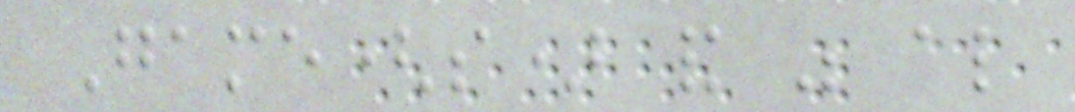Game(s) and was also
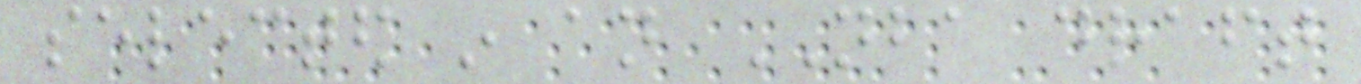selected in an NBA draft
